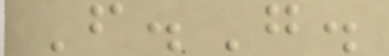F.G.
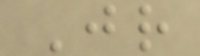Jr
